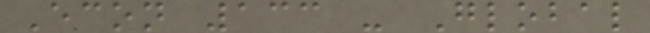Econ 133 - Global
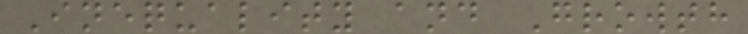Inequality and Growth
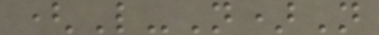(L-N)N
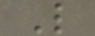L
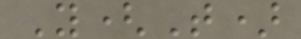Y(T)
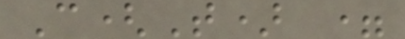C(T) =
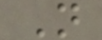N
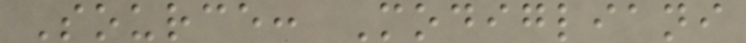Source: Modigliani
